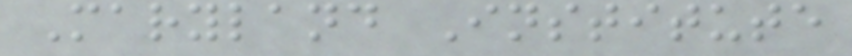Maryland Institute
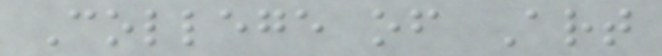College of Art
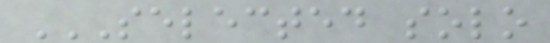SELECTED SOLO
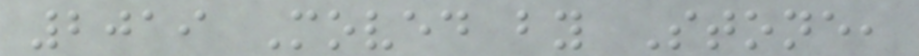2019 Moved by Stone,
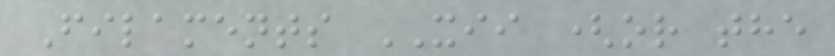Filaments XII (or the
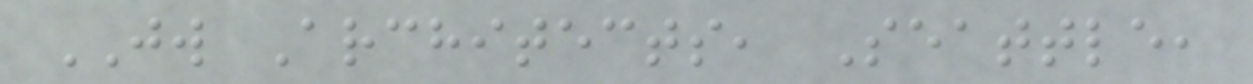JW Architects, Seattle,
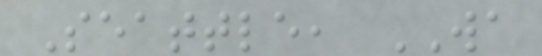Seattle, WA
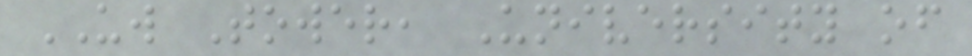UW Tower, University of
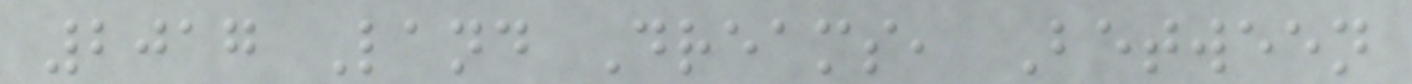2017 Land Dreams, Between
